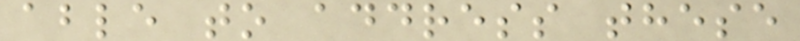able to address these
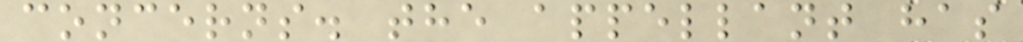concerns. the appellant has
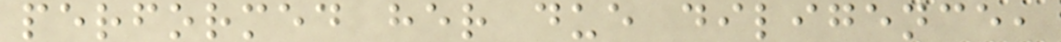performed her due diligence,
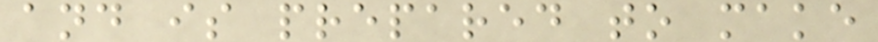and is prepared to make
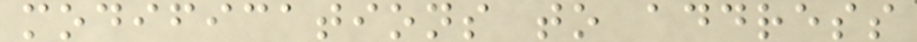modifications to address
